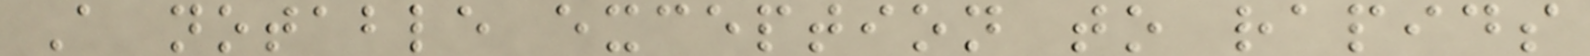A notable exception to rapids
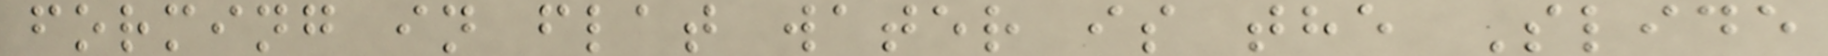forming in flat water is the Slide
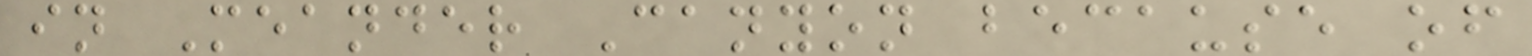in Meander Canyon because of
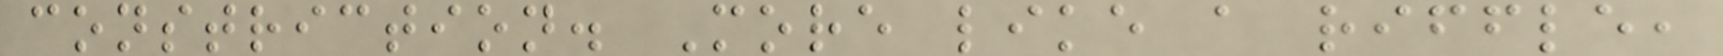constriction. More like a riffle,
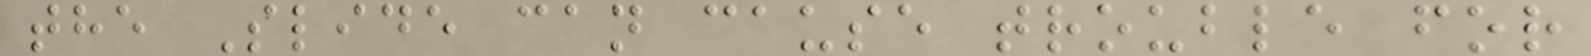the Slide can cause trouble for
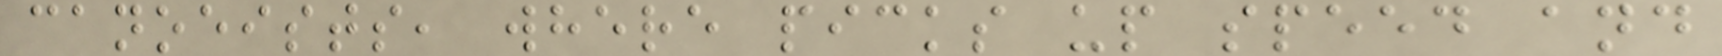canoeists, where picks up speed and
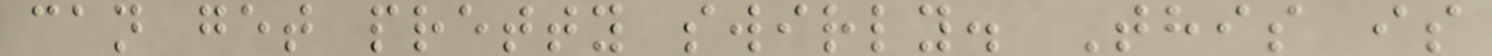can get pretty swirly. This is
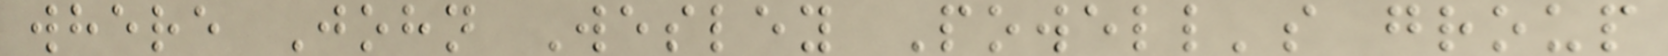where John Wesley Powell's group
